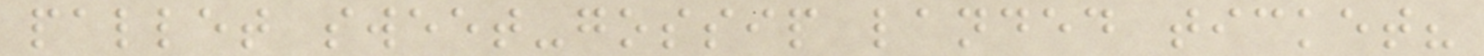pallet sweet-gossip landed ticket?
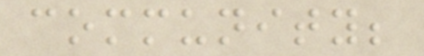community;
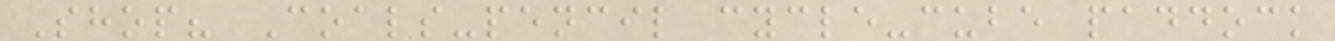Shop? Coals-pencil cycle-cube paddock
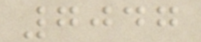7047
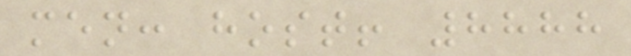men: host! 8888
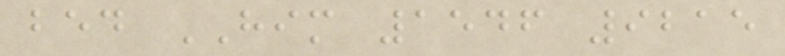bed HIM 1546 9215
